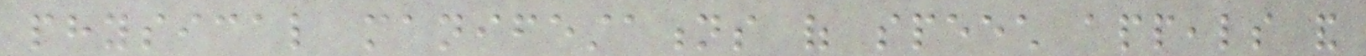physical manifestations of speech appeals and
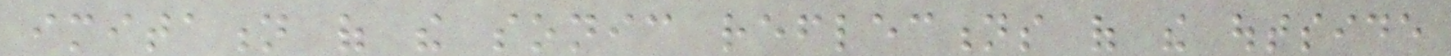imitation of the sonic reflections of the outside
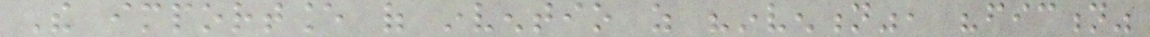The importance of inventio as "invention", "fiction"
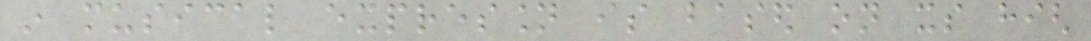in musical expression is based on its high
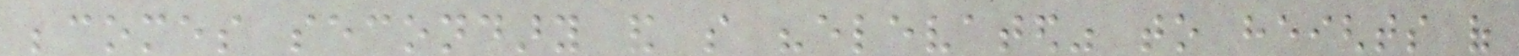becomes secondary and so "elevated" to heights of
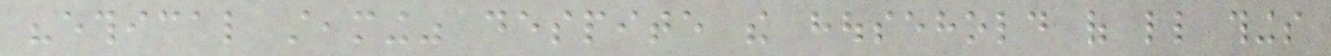"ethical steaming" despite the household of little things
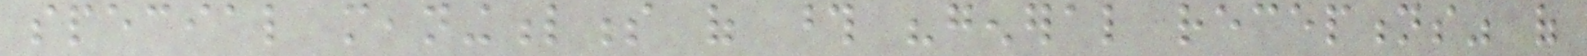special meaningfulness of those "general receptions" of
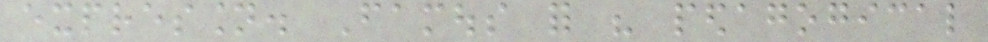expression. Famous for his pedagogical
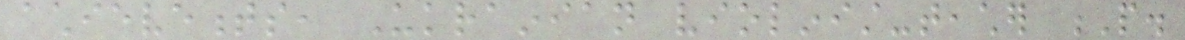achievements, Ukrainian violinist-teacher P.
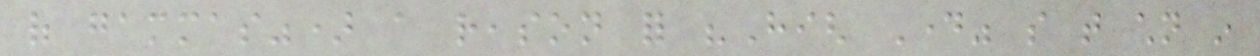of gammas") a reason for "High Day" so that children in
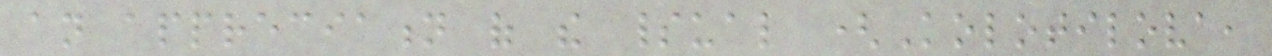an appreciation of the spiritual (Kolotilova,
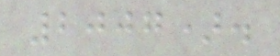2007).
